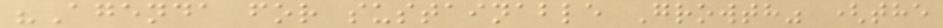"Agenda for sustainable Growth" (the
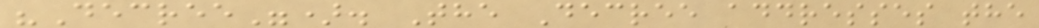"Decree"). The Decree addresses the
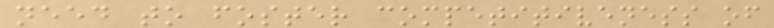need to foster competitiveness of
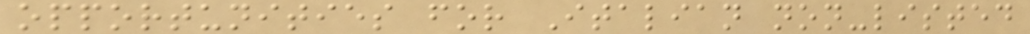opportunities for Italian non-listed
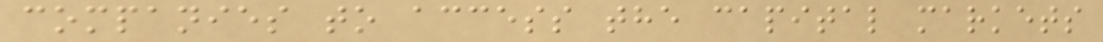companies to access the capital markets
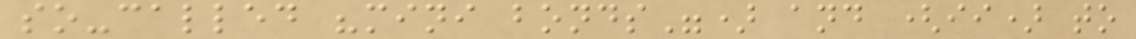so-called "mini bonds") and (ii) to
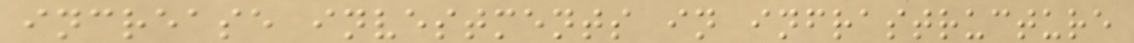increase investments in infrastructure
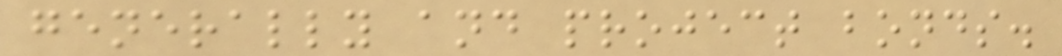generally and project bonds.
